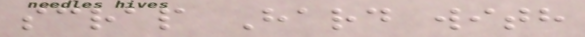scrap Hard with
